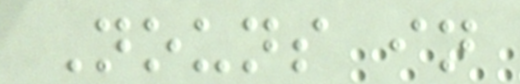Nouns in
